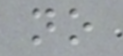no
